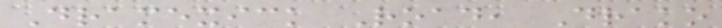Dramexick Road, Drako
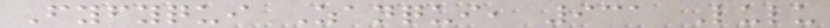Fyfyqui Zanqui, 931 Lulu
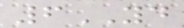6YD
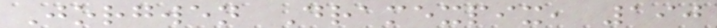Jorgwen Dramexpix, 190
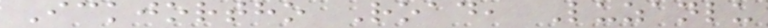Ickjortho Road, Luzanlu
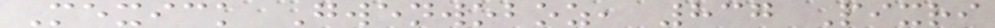Mexick Gwenwoboz, 837 Pixri
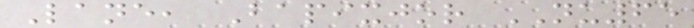Lane, Bapixjor NU65
